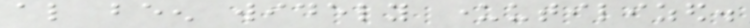also been widely underutilized.
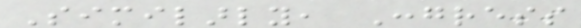Similarly, Congress
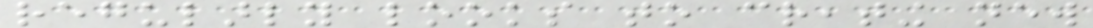regularly looks to creating new
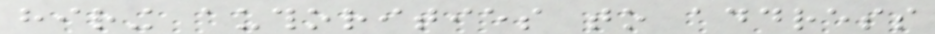hiring authorities to address
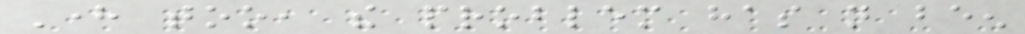Here too, the problem has not been
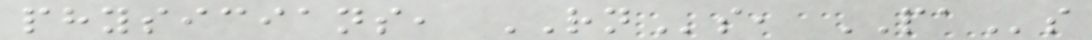physicians, RNs, PAs
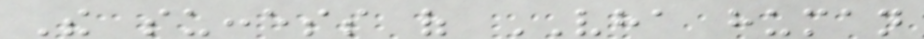The success of VHA human
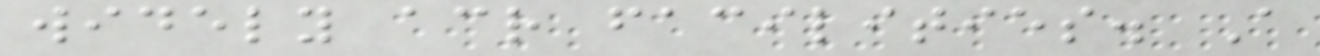widely across facilities. A
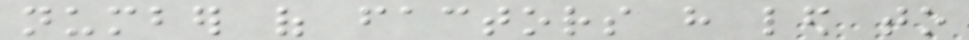number of factors have led to
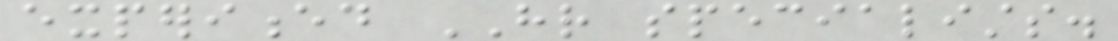experienced HR specialists.
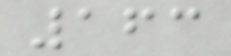163
